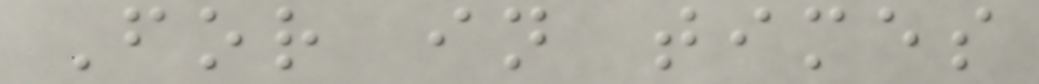For in times
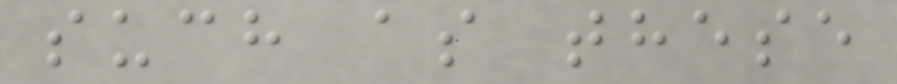such as these
